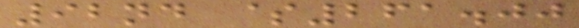92nd $261.00
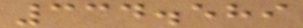334.589
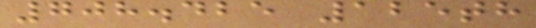708.425 125th
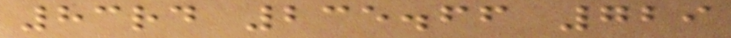83rd 235.66 729
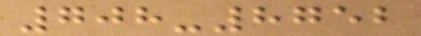708-8752
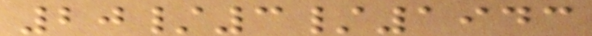20/3/1943
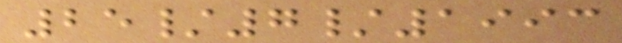25/7/1993
